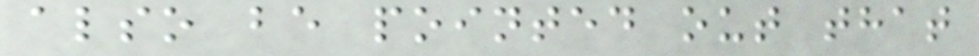also be pointed out that
